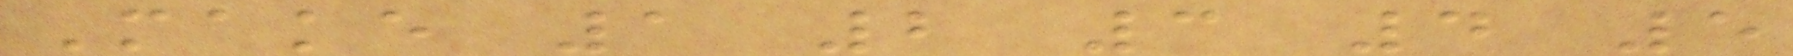Make 1 2 3 4 5
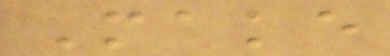Make
